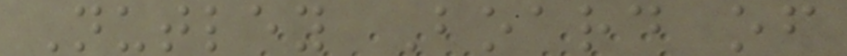Nutley Board of
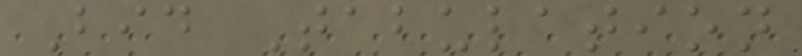Bid Tabulation
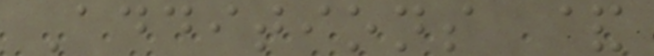Additions &
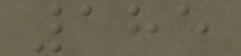185
